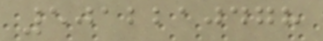5012210478
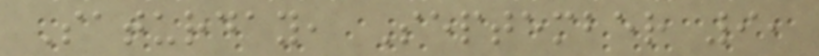Saturday, September 9,
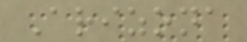Arizona
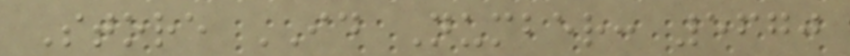Store ID Number: 5670
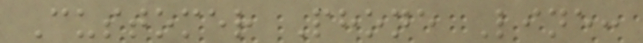Customer Phone Line:
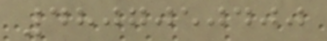4807050400
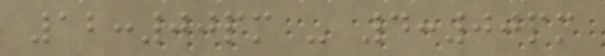12:00pm - 4:00pm
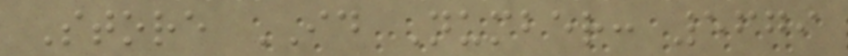Store ID Number: 5679
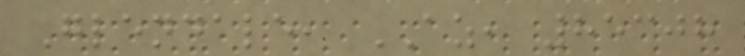Glendale, AZ, 85308
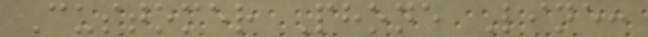Customer Phone Line:
